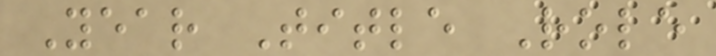Year Title Role
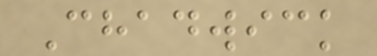Chadwick
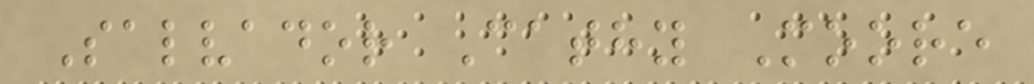Salvador Cathy Moore
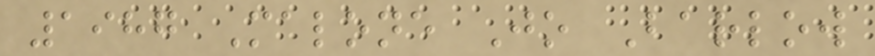1987 Malone Jo Barlow
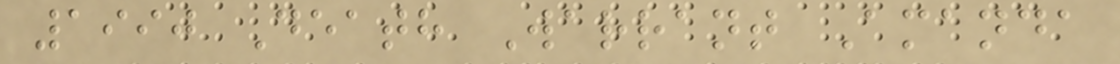1990 Death Warrant Amanda
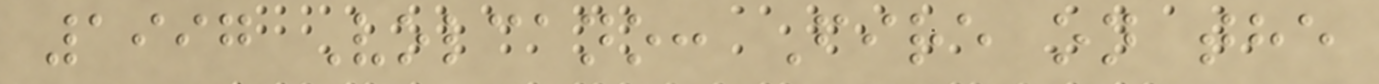1997 Volcano: Fire on the
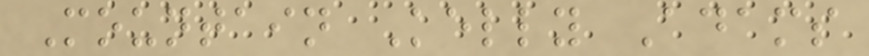Mountain Kelly Adams
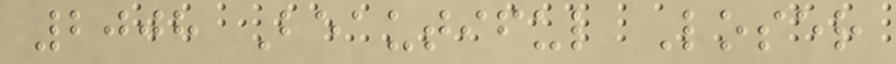2008 Beautiful Loser
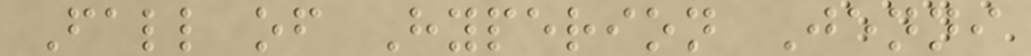Fall of Hyperion Jenni
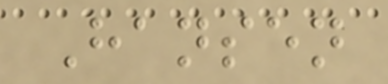Hansen
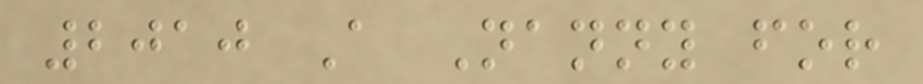2010 A Nanny for
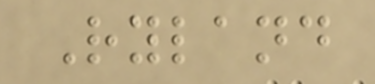Ryland
